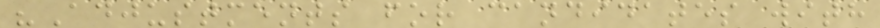"Adjustments for candidates with
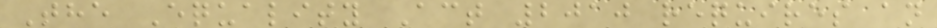The Equality Act 2010 requires an
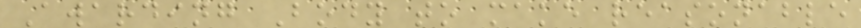Awarding Body to make reasonable
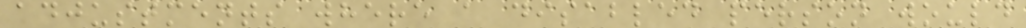adjustments where a disabled person would
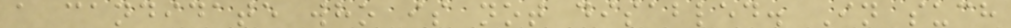a candidate who is not disabled. In such
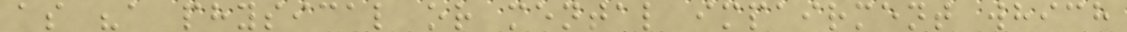as "a physical or mental impairment which
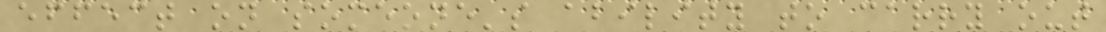effect on someone's ability to carry out
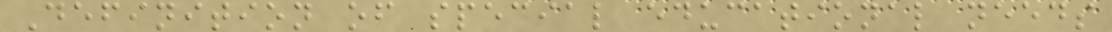Definition of special educational needs
